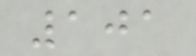101
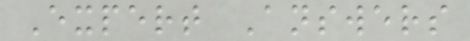Expert Answers
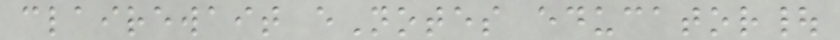clairewait eNotes educator|
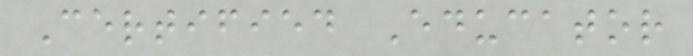Certified Educator
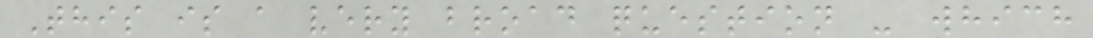This is a very broad question - which
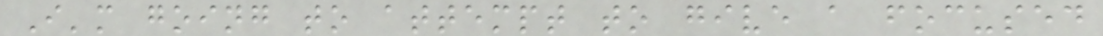I'm going to attempt to give a focused
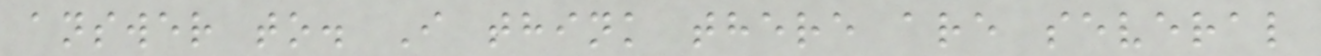answer to. I think there are several
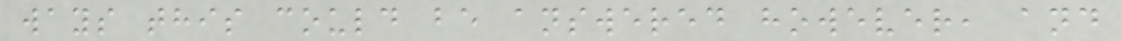ways this could be answered however, and
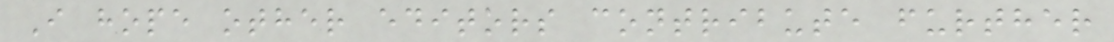I hope other editors contribute further
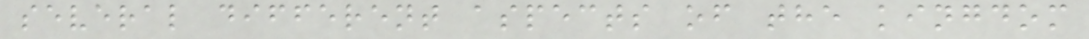several different aspects of the kingdom
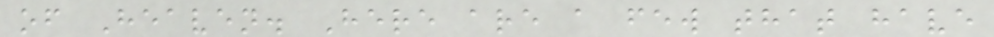of Heaven. Here are a few that have
